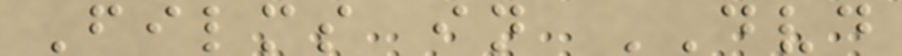Films in DVD
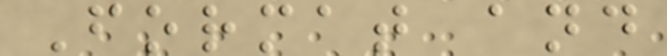Format and
